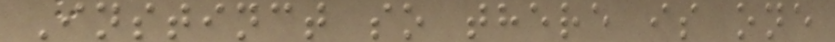Instinct so there is one
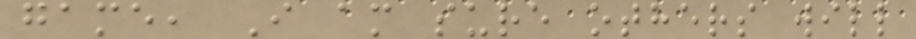game, I am sure others will
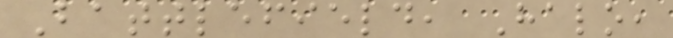Battlefield, Halo,
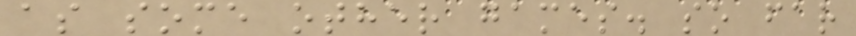as some other games. so far
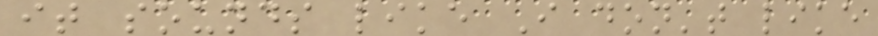it sounds like I don't like
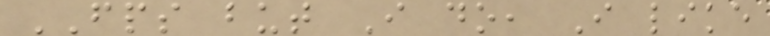FPS but I do, I like
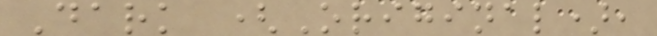Dark (Original),
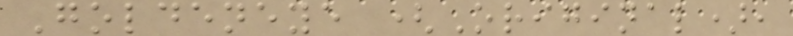Goldeneye (Original),
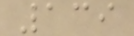139
